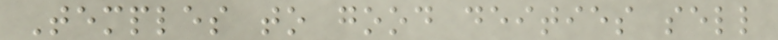Temples to good deities sell
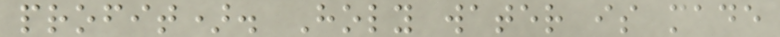profit). Holy water is made
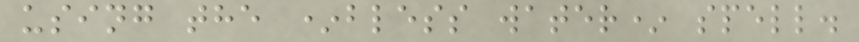using the *bless water* spell.
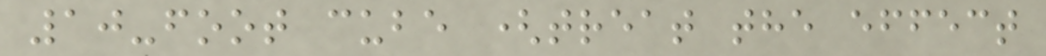10-foot cube (treat the effect
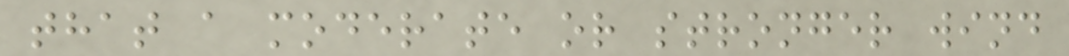that a moderate or stronger wind
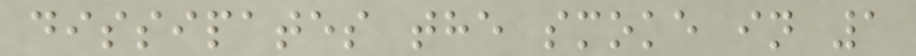dissipates the smoke in 1
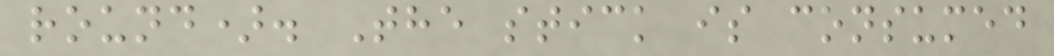round). The stick is consumed
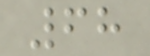68
